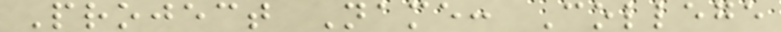Project Name: College
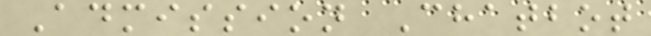Admission Chatbot
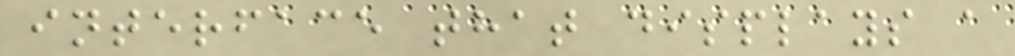interface that displays a
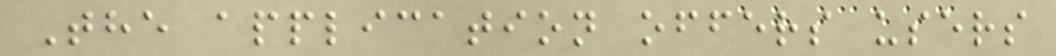The application offers users
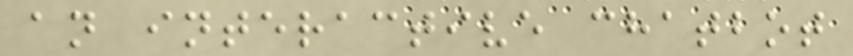an interactive chatbot
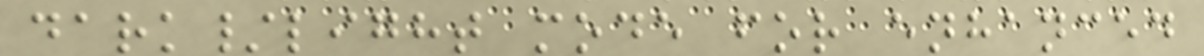dark/light mode for enhanced
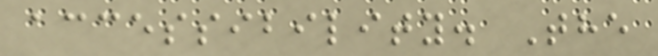accessibility. The
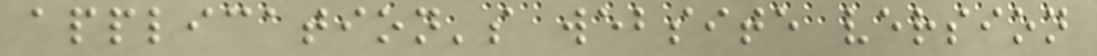application's website version
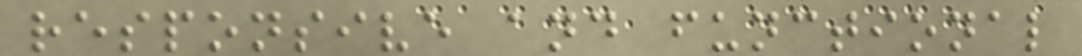responsive and functional
